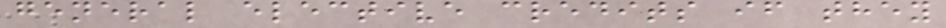general elective credits if they
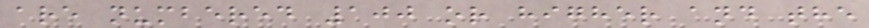are numbered 100 or higher and the
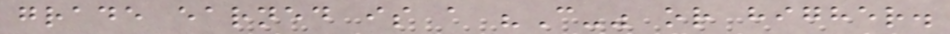grade earned is a "C-" or higher.
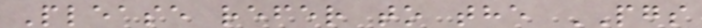Please refer to the PGS
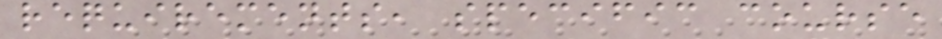requirements, specific course
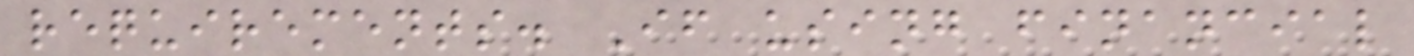requirements. If using financial
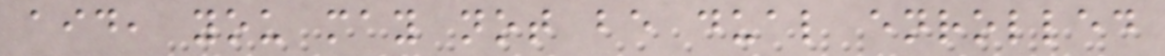aid, you may not be dual enrolled
